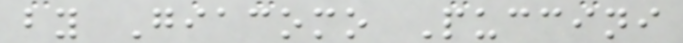by Giacomo Puccini
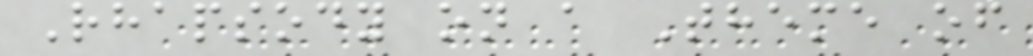Rhapsody on a Theme of
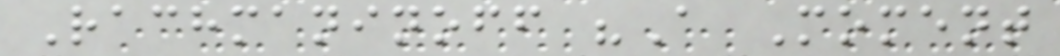Rachmaninoff "A Moment
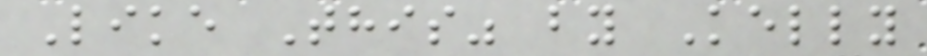Like This" by Kelly
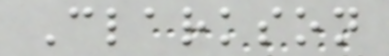Clarkson
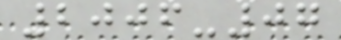2006-07
